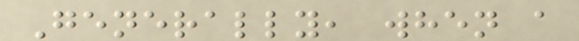Generally, when a
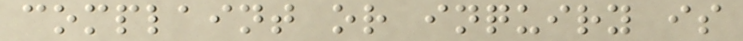complaint or inquiry is
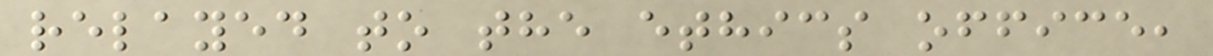relayed to the ethics office,
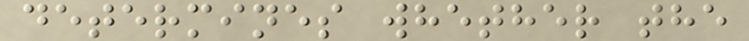determines whether the
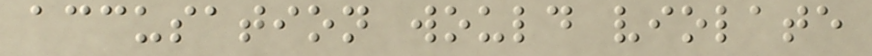accusation would violate
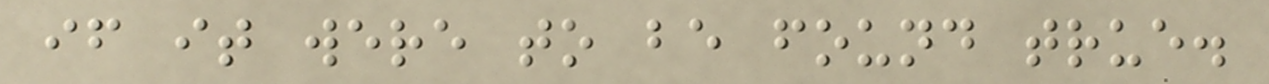if it were to be found true.
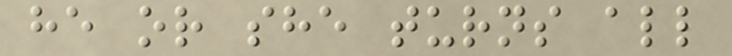he or she turns all
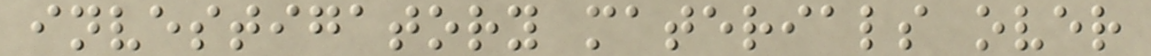investigatory materials over
